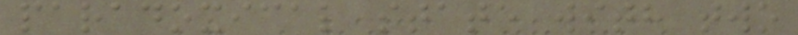paradoxical state with two
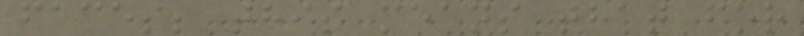faces; this means that for
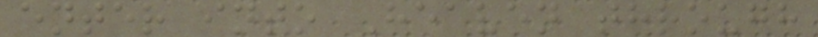enter into Heaven through
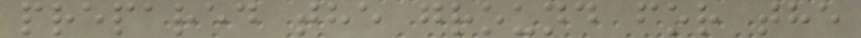prepared the ground for the
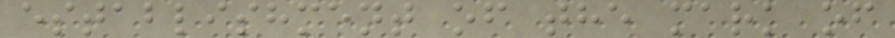establishment of the mark of
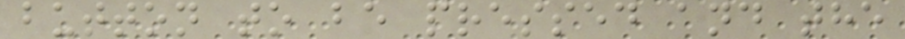button to be pressed and the
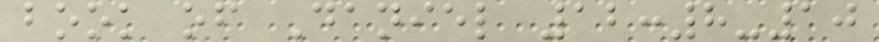book of Daniel 12:8-10
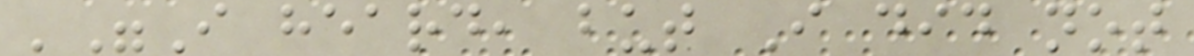'"I heard, but I did not
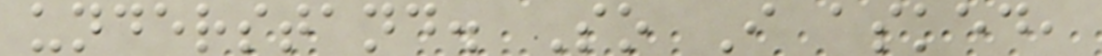understand. So I asked,
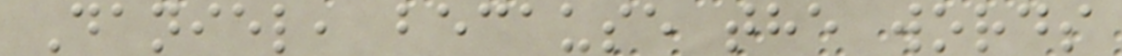Daniel, because the words
